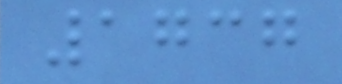1737
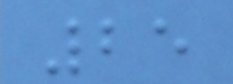25
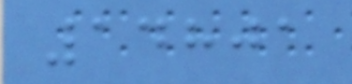14801
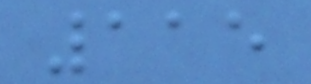115
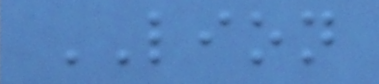LION
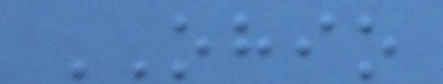OHIO
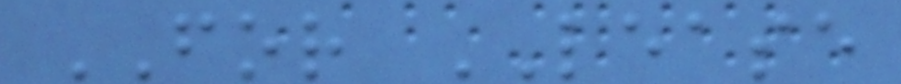FOR LEASE
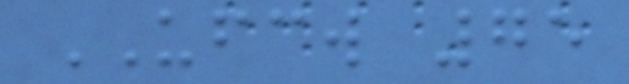UFCW 75
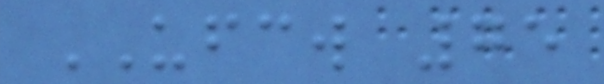UFCW 75
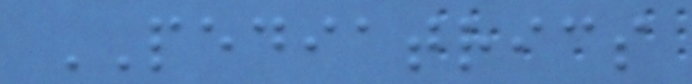PEDIATRICS
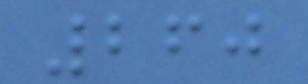260
